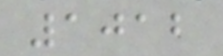1012
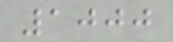1000
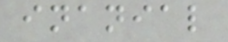inanial
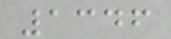1346
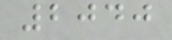2040
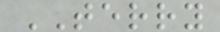TERRY
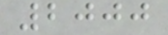2000
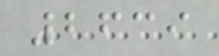2639
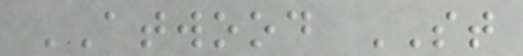ATWOOD ST
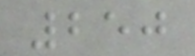250
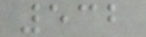532
